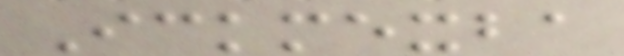Ickmexba
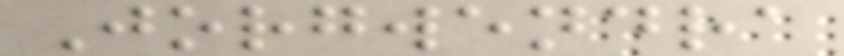Jorgwendra
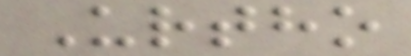Urtho
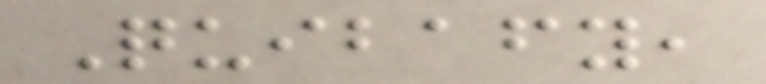Quibafy,
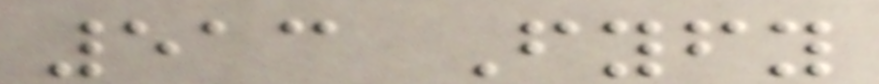513 Fyfy
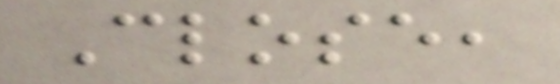Close,
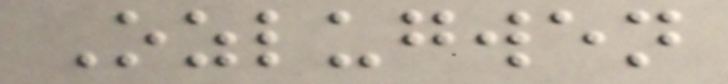Ozlugwen
